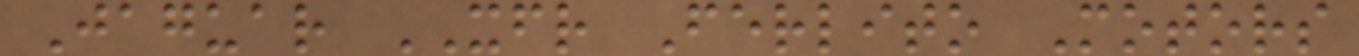Jaguar XFR Ferlito Motors
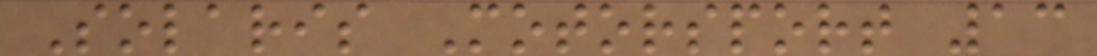Solaris Motorsport 13
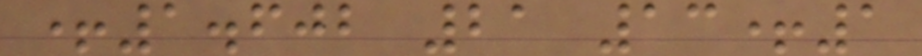+1.602 21 13+1
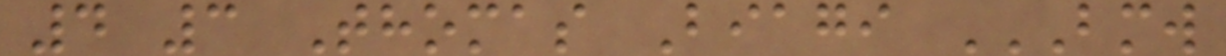4 3 Thomas Biagi BMW
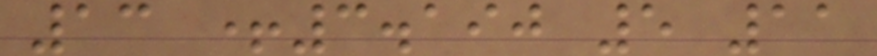13 +3.190 5 11
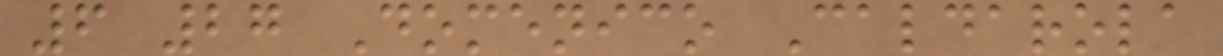6 27 Domenico Caldarola
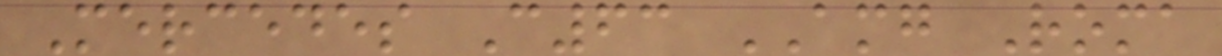Mercedes C63 AMG Roma
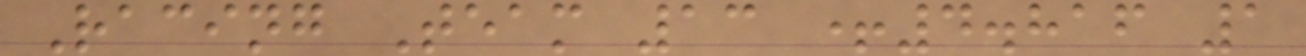Racing Team 13 +4.816 1
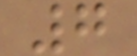7
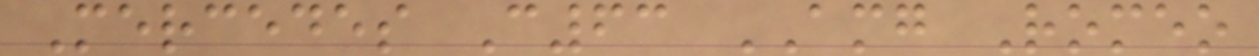Mercedes C63 AMG Romeo
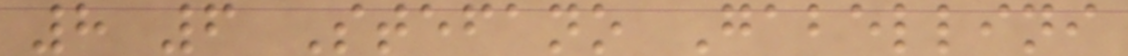8 6 Stefano Gabellini
